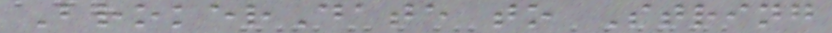BrokerDate to String
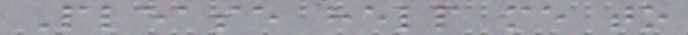Please help me to
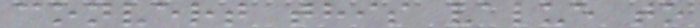convert this value to
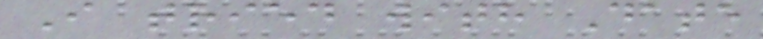I tried with Date
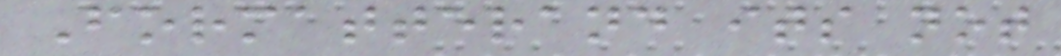Formatterand its not
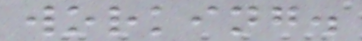working.
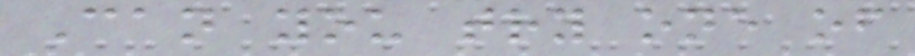Can you try one of
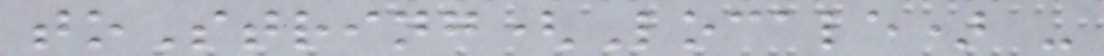toString(Locale) -
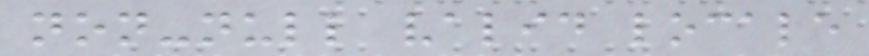non-null valid locale
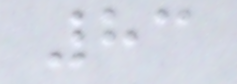83
